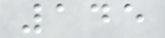145
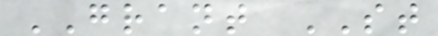GRANT ST
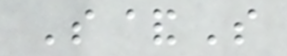S&S
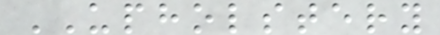UPHOLSTERY
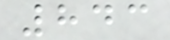843
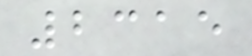2315
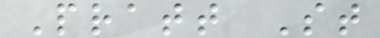Pratt St
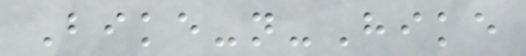Bike-n-Hike
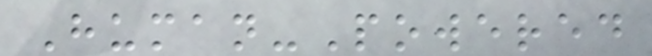Human-Powered
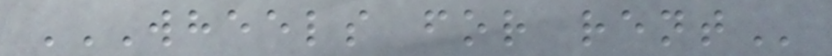WHEELS FOR RENT
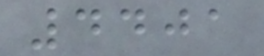4401
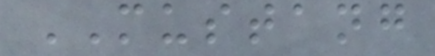MUSTANG
